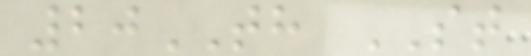20TH ST
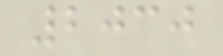2030
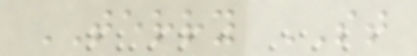TERRY ST
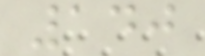140
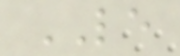LE
